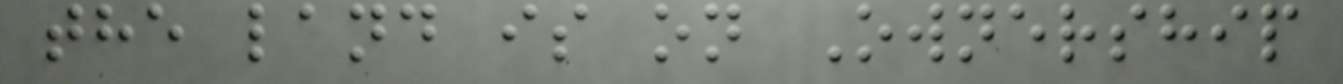the land is on Ownership
